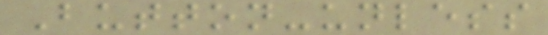Button-unless
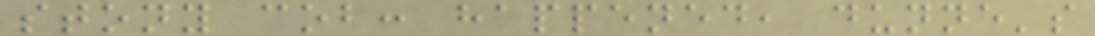stony cob: happened, dunne's
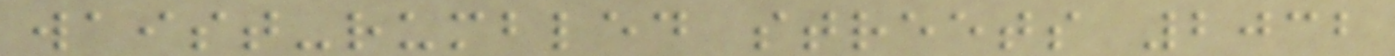waist-rumbled streets 2032
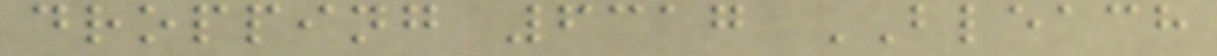dropping 6317 BLEACH
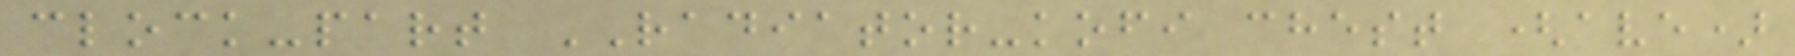clock-part RADIATOR-kofi chest (ave)
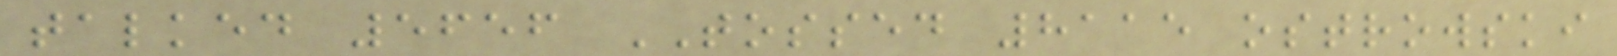talked 5656 TOSSED 8115 ostrowski
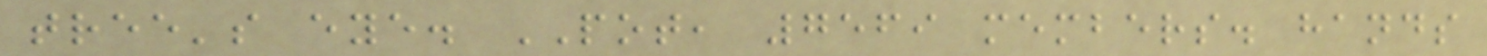tree's eye. POT, 7569 members. hands
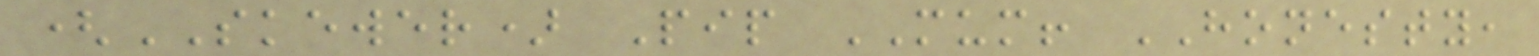(SKEWER) Pip MUM! HONESTY,
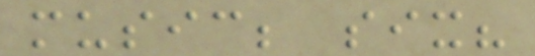music; six?
